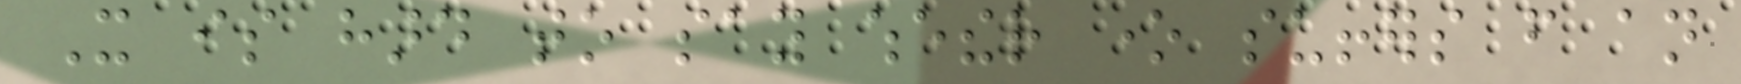It is hard to say whether one suffers from an
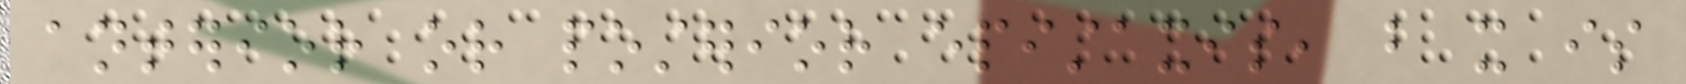anterior or posterior epistaxis, but it is
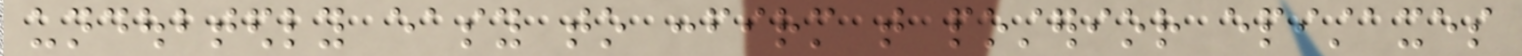undoubtedly easy to confirm that posterior epistaxes
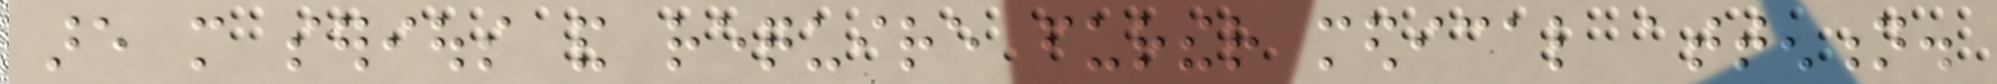are more serious and require further medical attention.
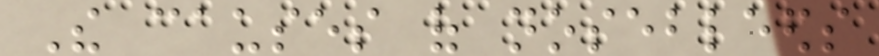The causes of nosebleeds
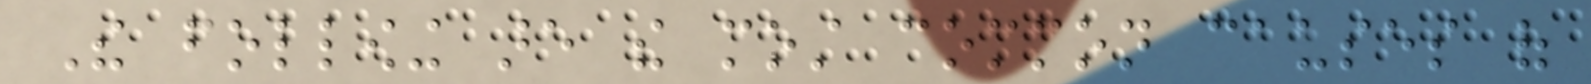The following are the most common causes of
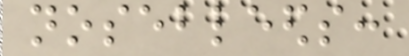nosebleeds:
